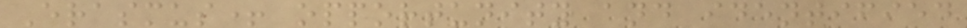Erasmus+ opportunity and identified
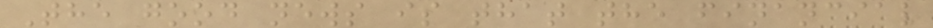The good news is that the financial
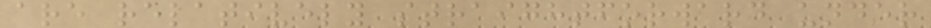are relatively straightforward under
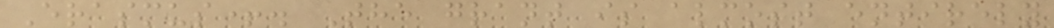Erasmus+. The grant is almost entirely
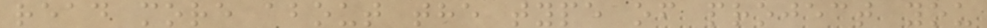read more about the type of project you
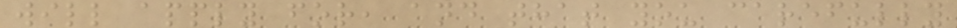will apply for, and that you carefully
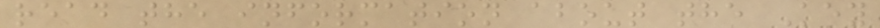read the information about the Key
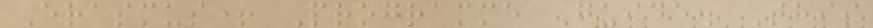Erasmus+ Programme Guide. This
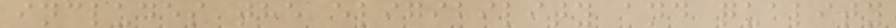includes the eligibility and quality
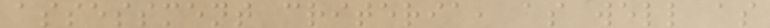assessment criteria, as well as
